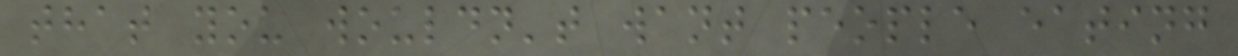that you wouldn't want people eating
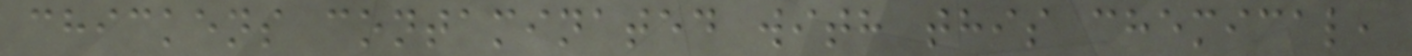chickens contaminated with this chemical,
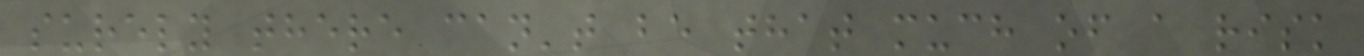surely there can't be that much of a risk
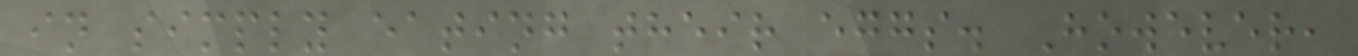in simply eating their eggs. However,
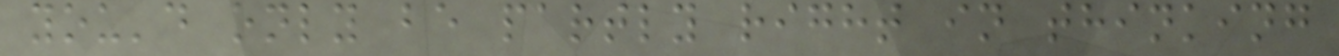you'd only be partly right in thinking
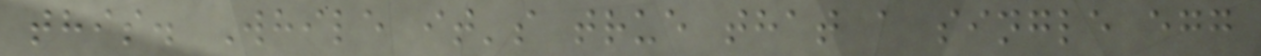this. While it's true that a single egg
